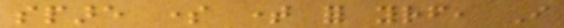spare some time for yourself, I
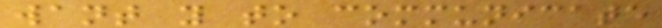want you to communicate
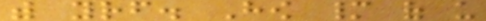with yourself. How many of us
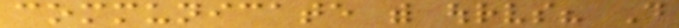communicate with ourselves? Do
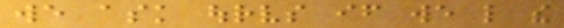we ask ourselves if we like the
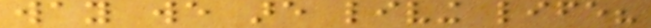way we are living life?
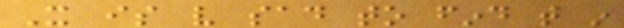It is very sad to find that in
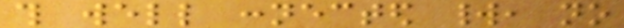this well connected world, no
